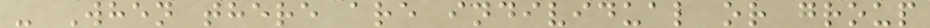- When there are individual or group
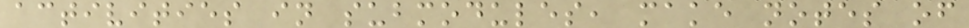activities in submodules, make notes of
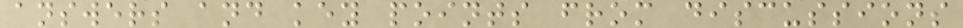answers and key points from discussions
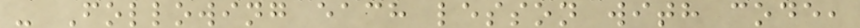- Following each lesson with code,
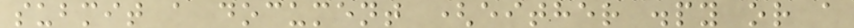submit a document (either .py or a
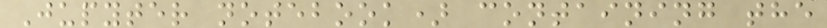Jupyter notebook) containing the
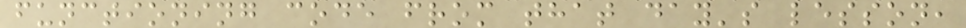functioning code from that day's lesson,
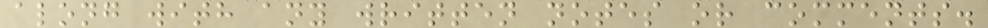along with any written notes or comments.
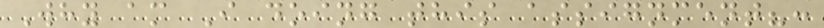Why am I doing this assignment?:
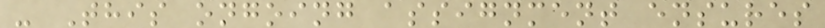- This ongoing assignment ensures
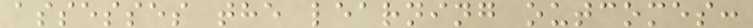assesses the learning outcomes:
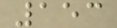153
